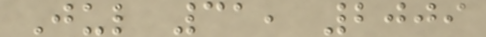Jul 31, 2009
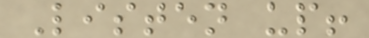Listen up!
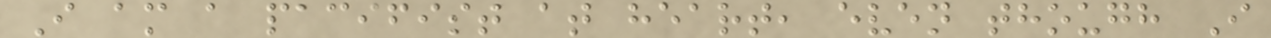I am a pacifist at heart, even though I
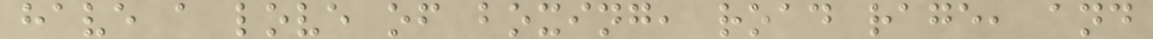have a love of boxing, road rage, and
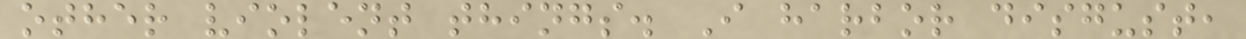other violent things. I harbor disgust,
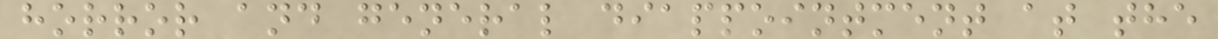horror and general diappointment at the
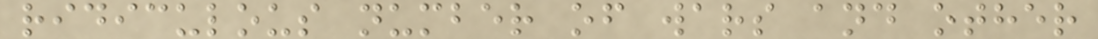ridiculous number of wars and other
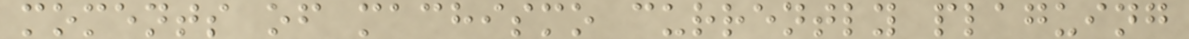moments of machismo currently plaguing
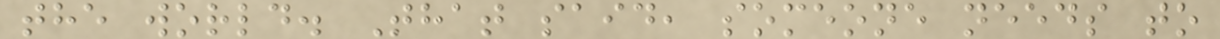the world. That said, someone needs to
